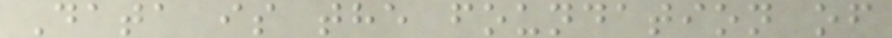Data is the foundation of
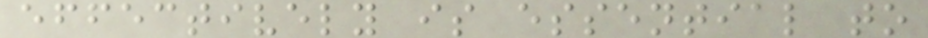effectively is essential to
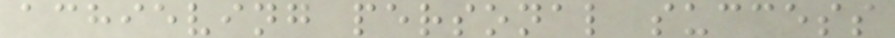achieving personal success
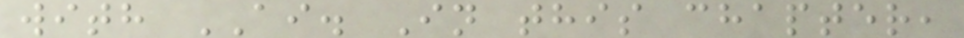with AI. In this chapter,
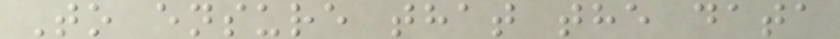To ensure that the data
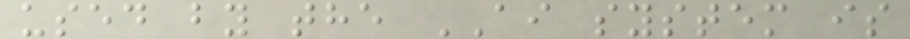used by the AI system is
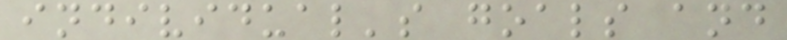individual's goals and
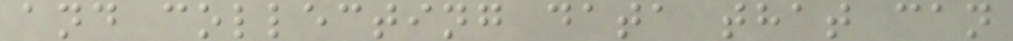and collecting data that can
